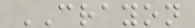CRAYON
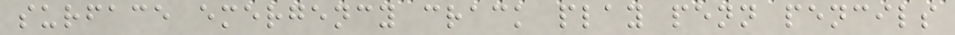surface emergency crack play penn pencils
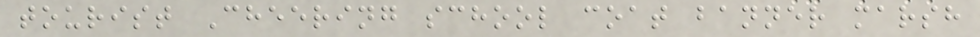tourist Cheering school coat banner marsh
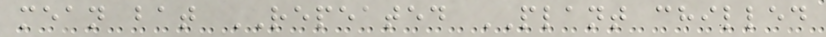mean bat REPEATED PLANT chilled
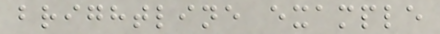brightline example
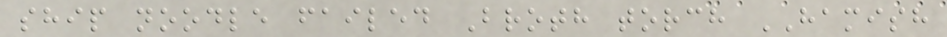ship noodle failed Broth torch HAMISH
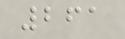261
